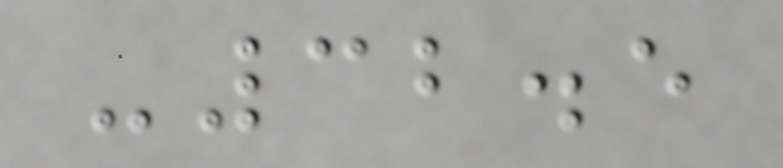-32.5
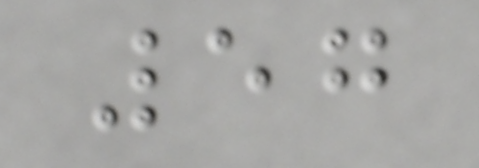57
